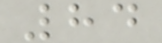84
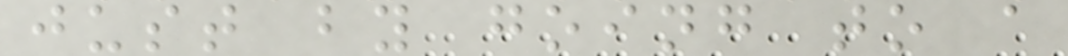just by going to a
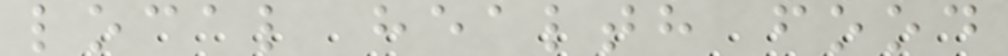local health food
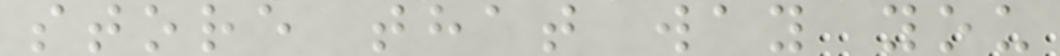store that way you
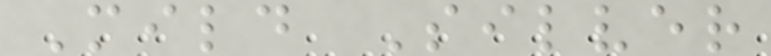Mild Silver
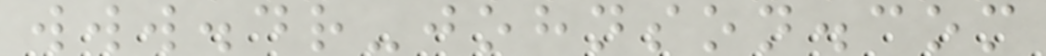www.dr-johnson.com
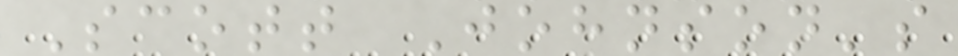Scott Johnson's
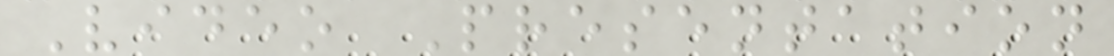Video Presentation
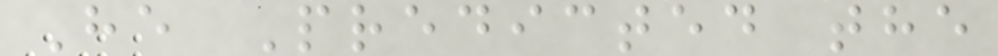He Predicted the
